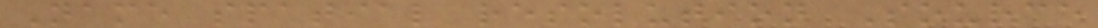Name spatial resolution Source
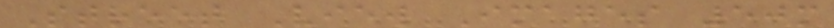Street View Images 50m
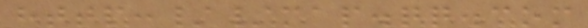http://map.qq.com
